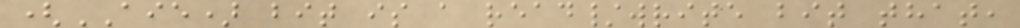(AIE) bit is a read/write bit that,
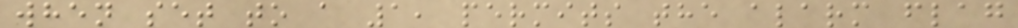when set to a 1, permits the alarm flag
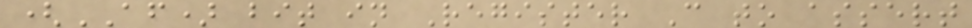(AF) bit in Register C to assert
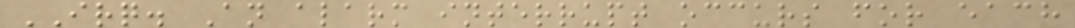IRQ. An alarm interrupt occurs for each
